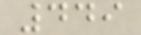449
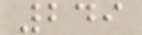249
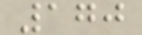170
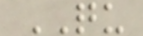QU
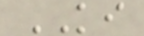KI
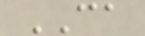CA
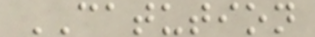CATUTION
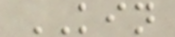KIN
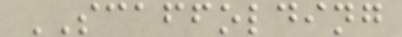SCAFFOLDING
